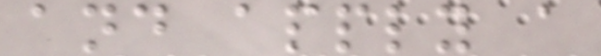and apply a
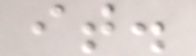it.
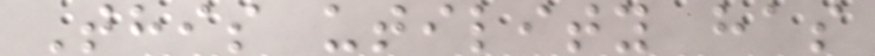This utility has
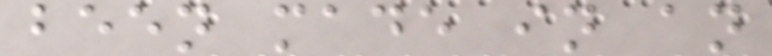been made in an
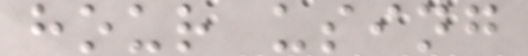hour using
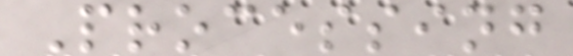Processing
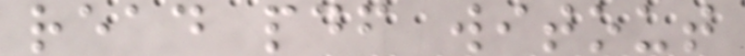read pdf witout
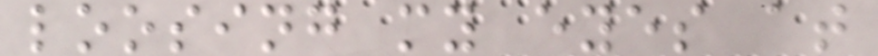loosing my eyes at
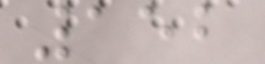152
